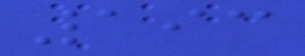193
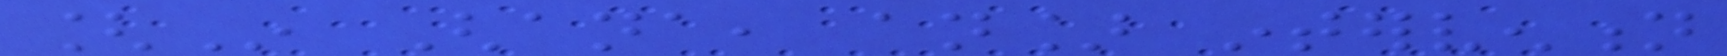[In Ghana, an] intervention
